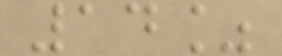14%
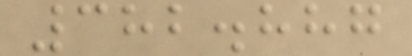382.887
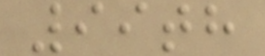99th
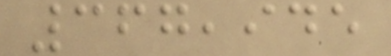367,945
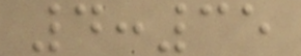4:35
